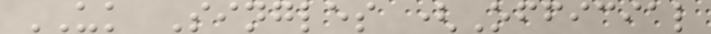UK Singles (Official
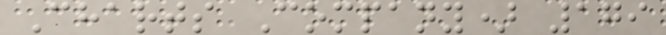Charts Company) 179
